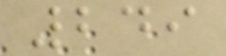249
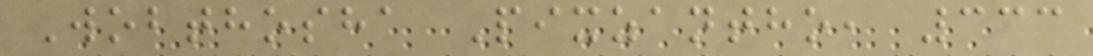Wobthosha Pixzantho, 333
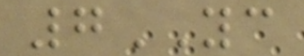7YC
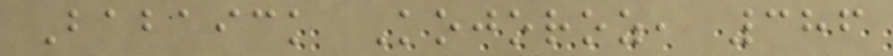Babaick Kojoroz, 386
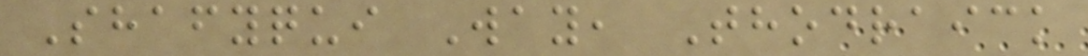Shafyqui Way, Thodraick
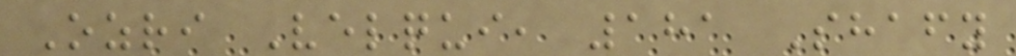Ozri Velqui, 181 Shafy
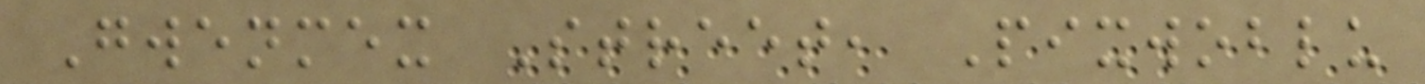Gwenmex Street, Pixwoblu
